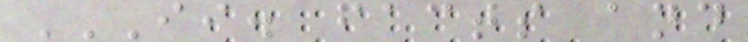II. FACTS AND
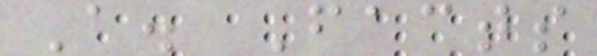A. Facts
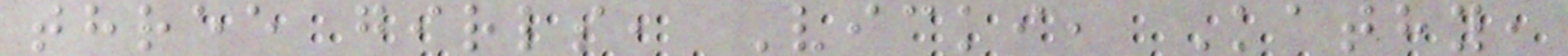three girls, Vicki, Kathy,
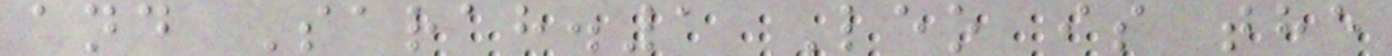and Sarah.1 Leo is the
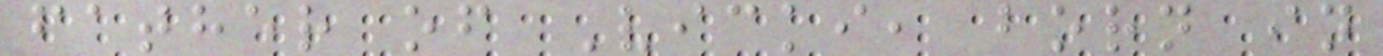father of Vicki, born in
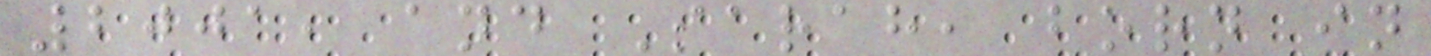2001, and Sarah, born in
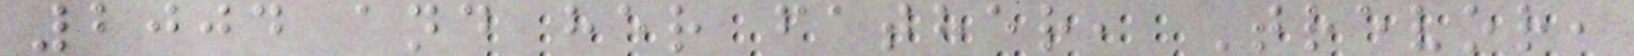2004 and her father, Trevor,
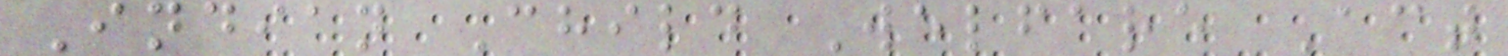Indian Child Welfare Act
